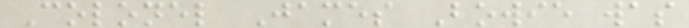Colonel James Bowie was
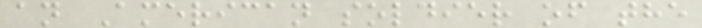an American soldier of the
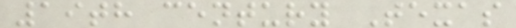19th century Texas
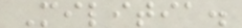Militia.
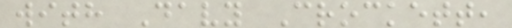with Davy Crockett,
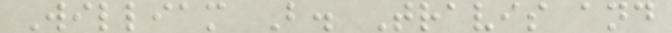William B. Travis and
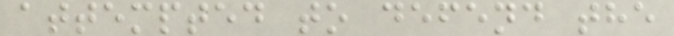attempted to defend the
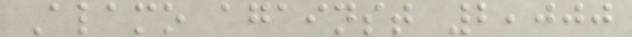Alamo against 2,000
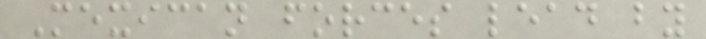Mexican forces lead by
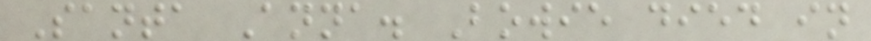Santa Anna. Bowie died in
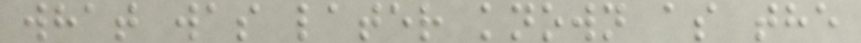what was later known as the
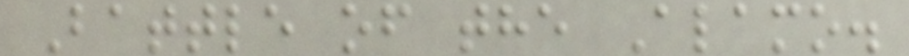Battle of the Alamo.
